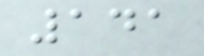141
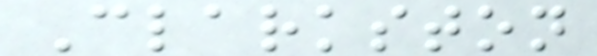Clarkston
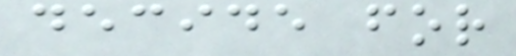decide for
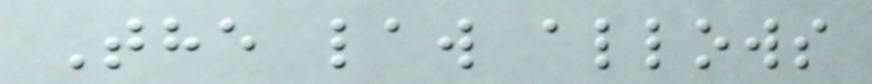The law allows
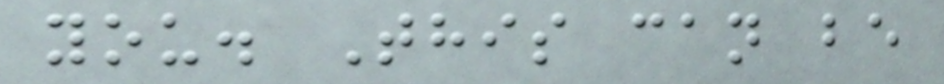you. This can be
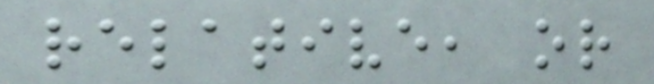relative, or
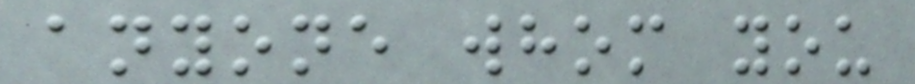anyone whom you
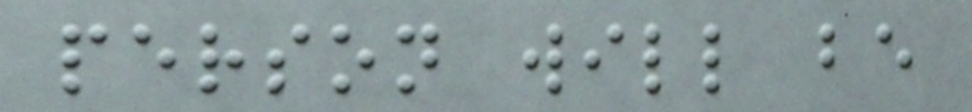person will be
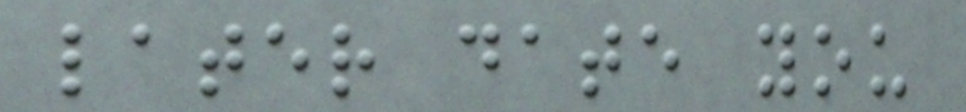later date you
